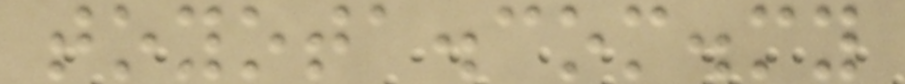toyota.com.my
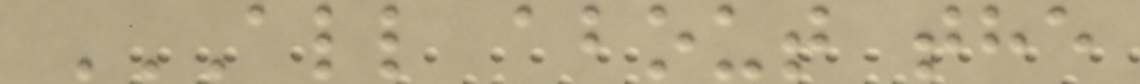ALL ABOUT THE
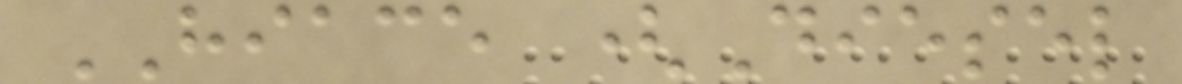HIACE (Diesel
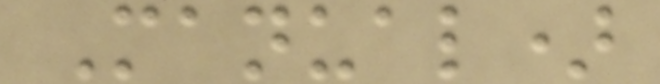Manual)
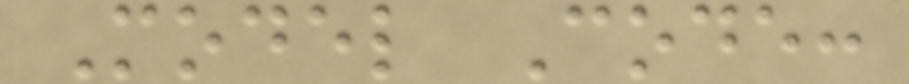Model Code:
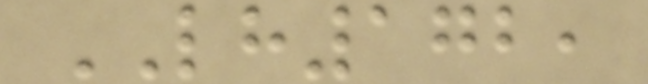LH172,
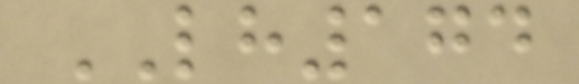LH174
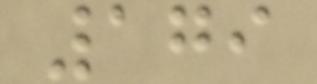179
